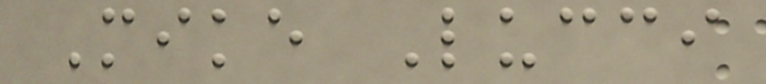Mike Lucci
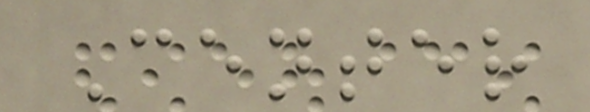Center
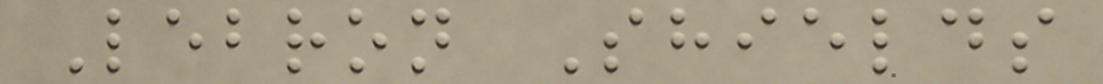Lebron Shields
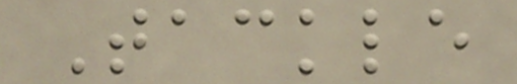Tackle
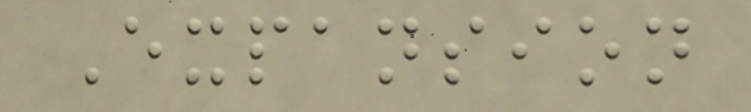Expansion
